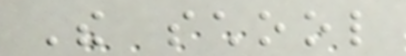The school
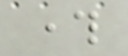through
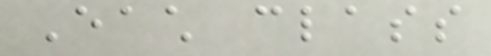Each class
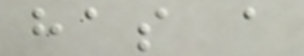has a
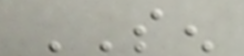SEN
